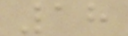18
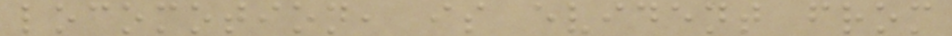locomotion, is evident from
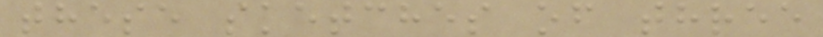these sketches of three
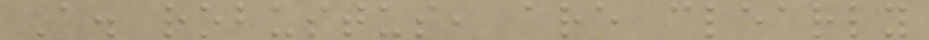A. robustus, are clearly
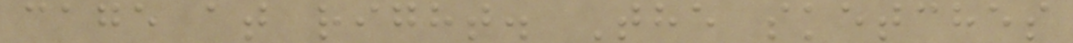cage at right. The sketches
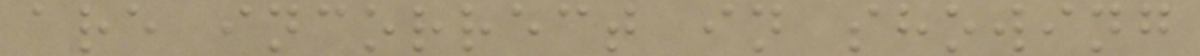are incorrect in showing
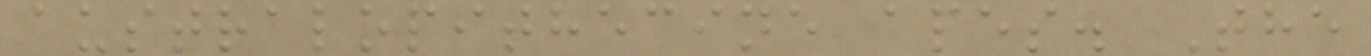australopithecine apes. The
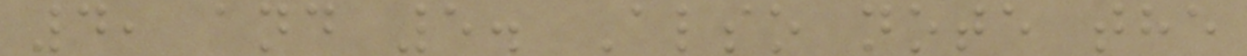4, and 5. Also note the
